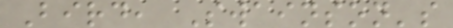Bird, Swainson's
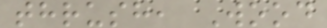thrush, Wood
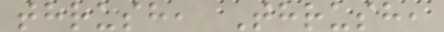thrush, Thrush,
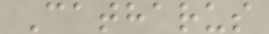Catharus
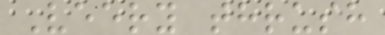Veery thrush
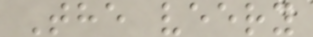The veery
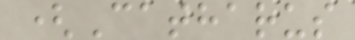(Catharus
